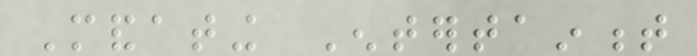Mandating Entertainment
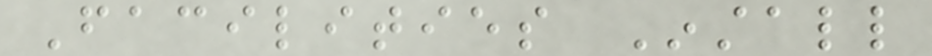Facilities Install
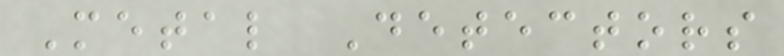Metal Detectors
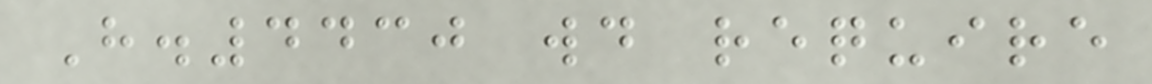H.4430 would require
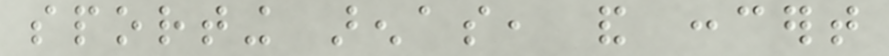sporting arenas, and concert
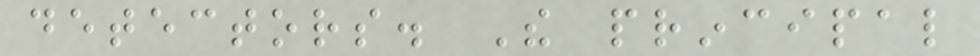detectors. The principal
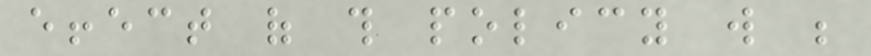effect of this policy will be
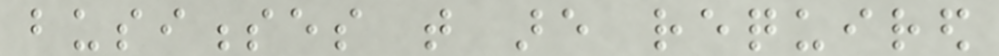businesses that are required
